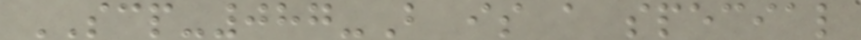SCP-087-B is a special
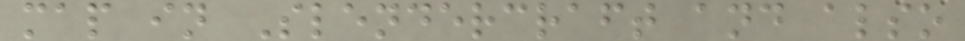map in Slendercraft and also
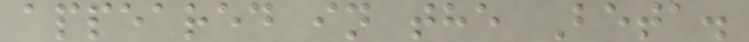appeared in the Beta.
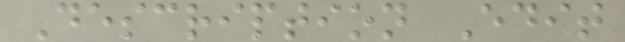Description Edit
